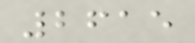2615
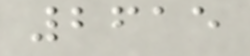2615
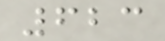623
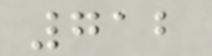712
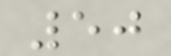50
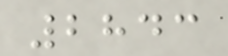2843
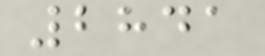2841
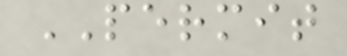PERMIT
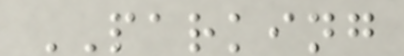PARKING
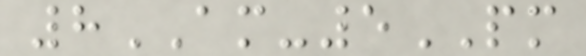8AM-5PM
